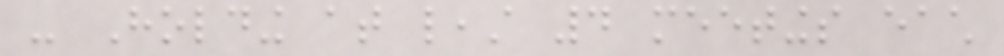- Holding at least 4 meetings each
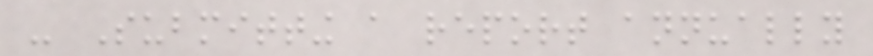- Submitting a report annually
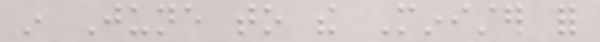in June to the Minister for
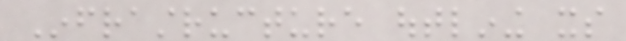Infrastructure outlining its
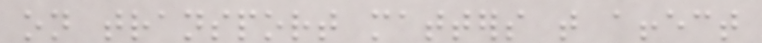on transport matters that affect
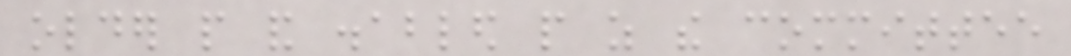older people and disabled people as the committee
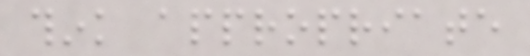think appropriate
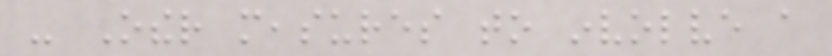- Other measures to involve a
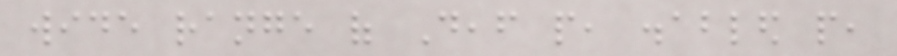wide range of Deaf people, disabled people,
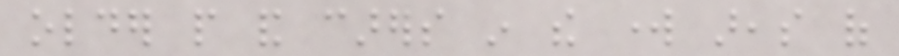older people and carers in the work areas of
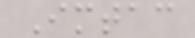Imtac
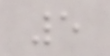5
